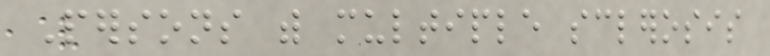Persons with multiple sclerosis
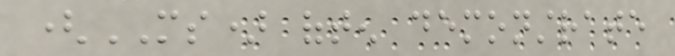(MS) often demonstrate
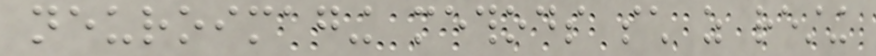neuroimaging methods such as resting
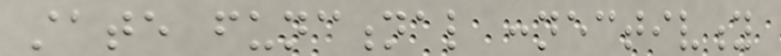state functional connectivity
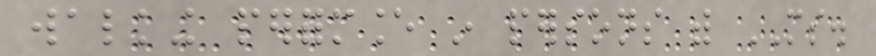walking performance in persons with MS.
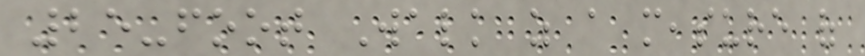25-foot Walk as a measure of
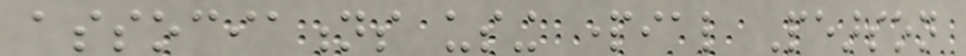associations using partial Pearson
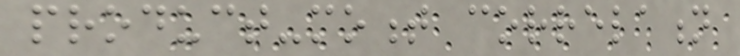product-moment correlation
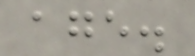age.
